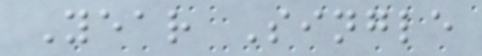Year Single
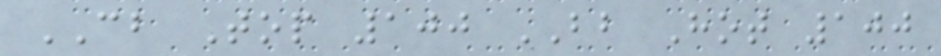CB Top 100 BB Hot 100
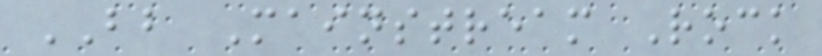BB Mainstream Rock
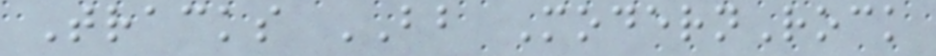Tracks BB ModernRock
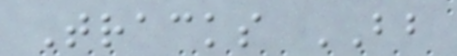Tracks BB
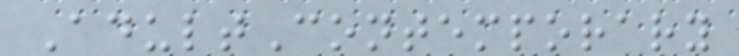AdultContemporary
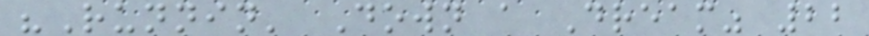"Runnin' Down a Dream" 22
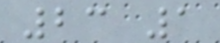23 1
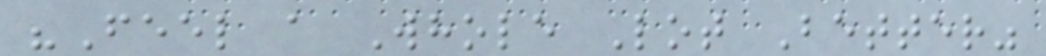"Feel a Whole Lot Better"
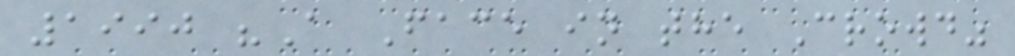1990 "A Face in the Crowd"
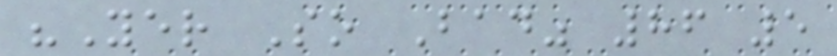"Yer So Bad" 86 5
